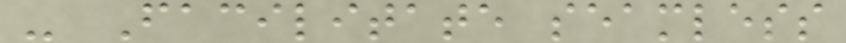- Facilitate seamless
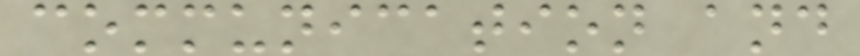communication and
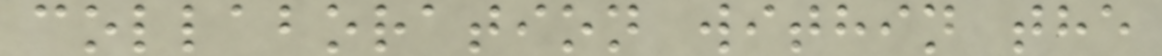collaboration within the
